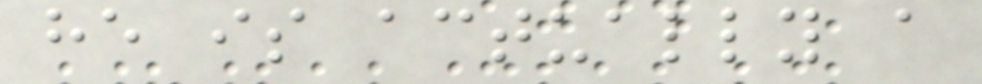he is actually a
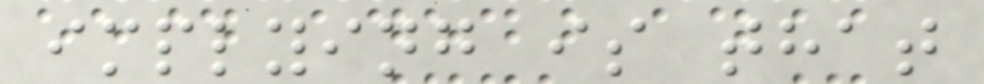implying is that
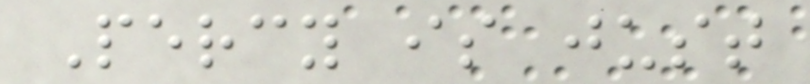Percy is just
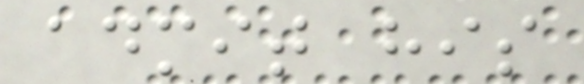admit his
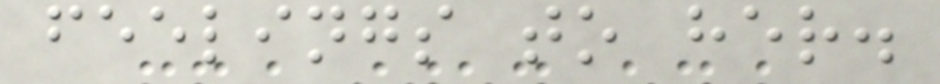feelings to her.
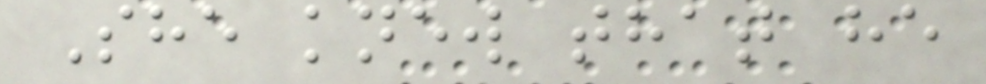She knew that he
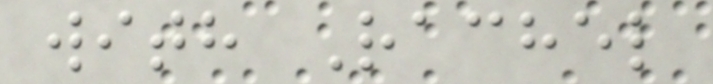with Rachel
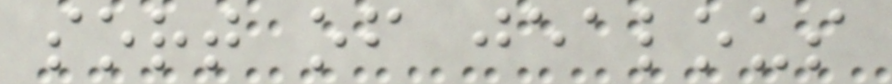sort of jealous
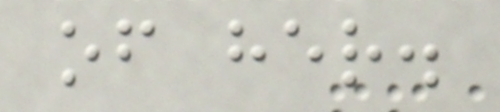of her.
